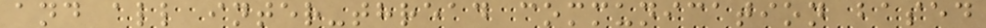and all inter-thread communication based
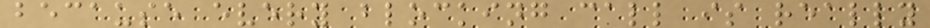because every blocking call is really
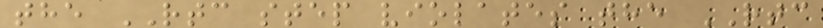the RTC step violates the RTC
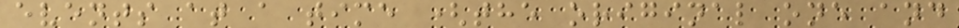events at a time (the original one and
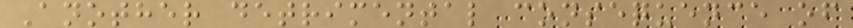Another detrimental consequence of
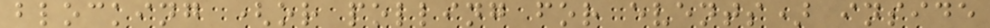blocking (or polling for events) inside
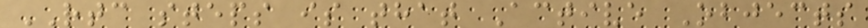RTC steps is that Active Objects
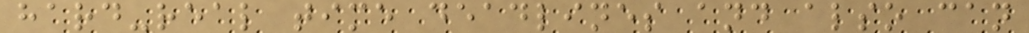hard-real time deadlines and also can
